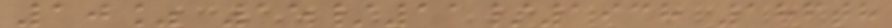10% 15/11/1938 186th
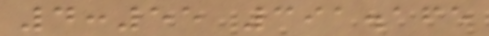4:55 391.165
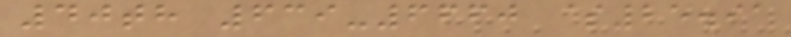40th 639-6660 $25.91
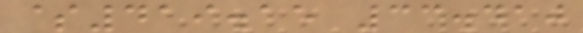$419.15 33.410
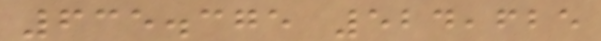635.375 524,625
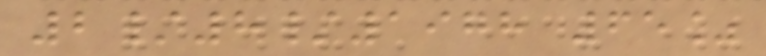2/8/1978 65%
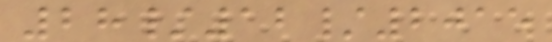28/12/2015
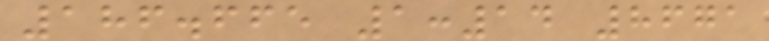186.665 1:14 8671
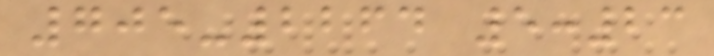705-2264 5:23
